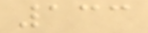133
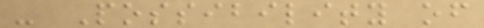- Possibility of
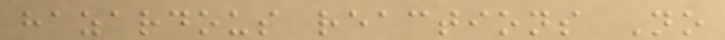hazardous reactions No
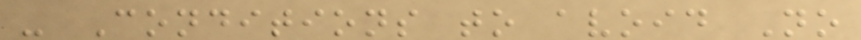- Conditions to avoid No
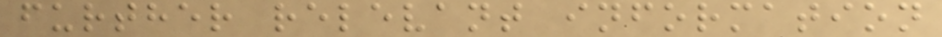further relevant information
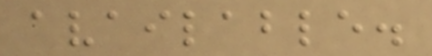available.
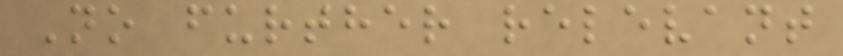No further relevant
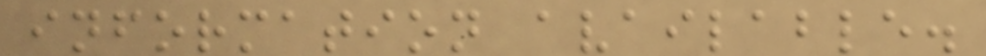information available.
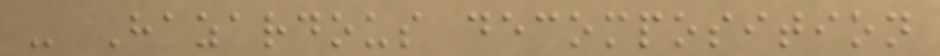- Hazardous decomposition
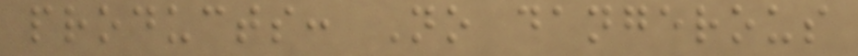products: No dangerous
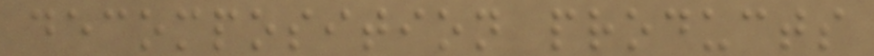decomposition products
